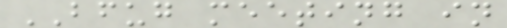BFUG meeting in
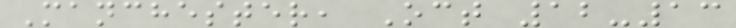Manchester, Oct 12-13
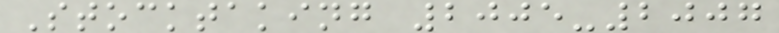Stocktaking 2005-2007
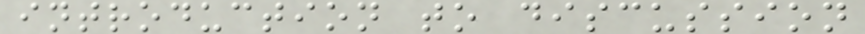introduction to discussion
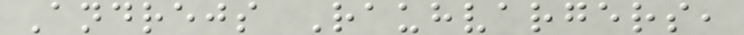Andrejs Rauhvargers,
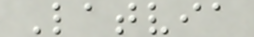Latvia
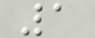1
